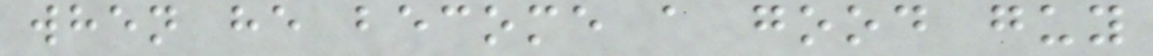when he become a good guy
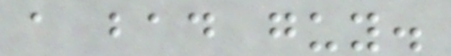a bad guy.
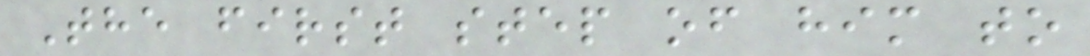The first step of him to
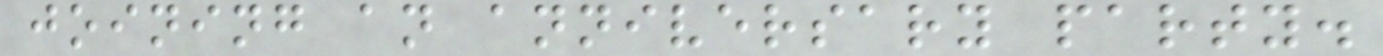joining an anniversary party.
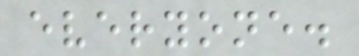everyone.
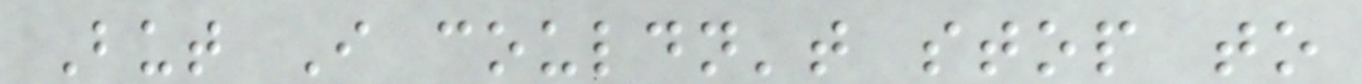But I couldn't stop to
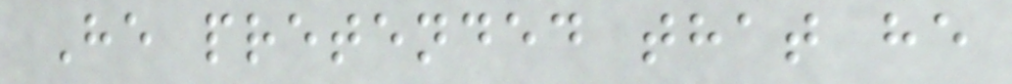He pretended that he
